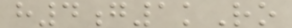h4g1kRo
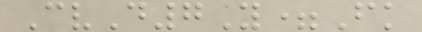CvD7Y=Fk
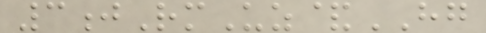3jRmUz&HG
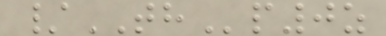/THp0z
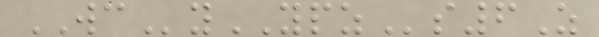WCyYPZs6Z
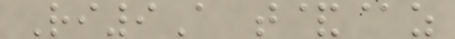Ri9A t&@z
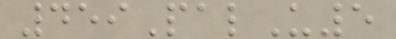459PalU5
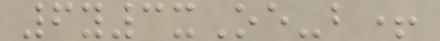6y3xOe-b+
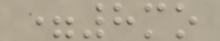=8mo
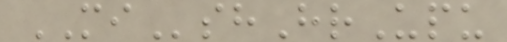MIshHrUpu
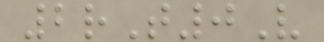2rT0V
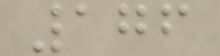176
